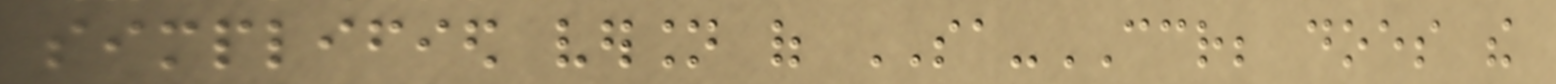simplified version of SA-CCR; does the
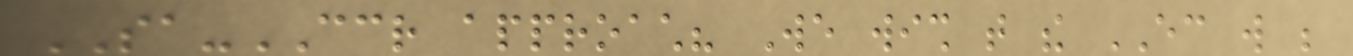SA-CCR approach? We wish that the EC will be
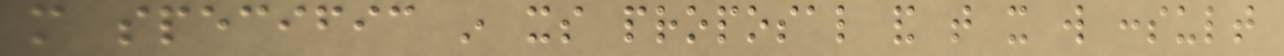more specific in its proposal and that it will consult
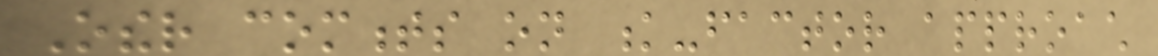Other comments on k-factor approach
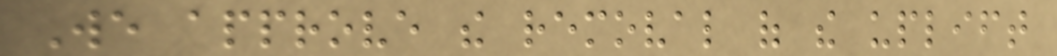We approve the removal of the uplift
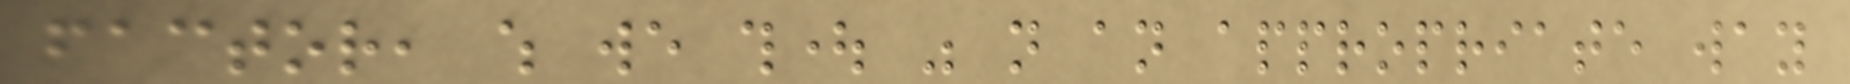factor, which we thought was not an appropriate way
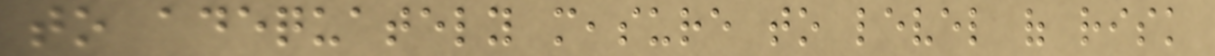to adequately measure to level of risk
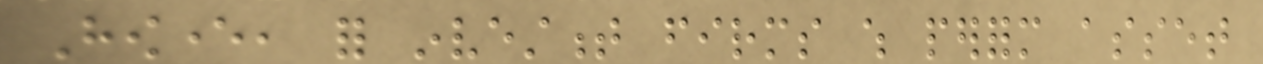However, for investment firms which perform asset
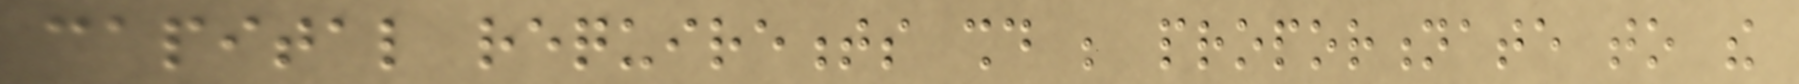capital requirements should be proportionate to the
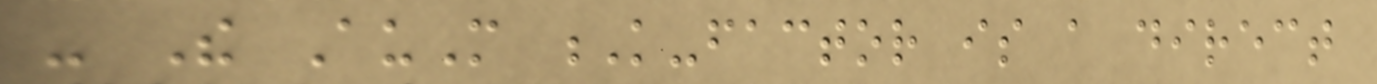- The AuM K-factor is a direct
